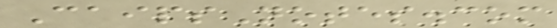CaipsNotes.com
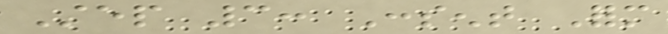Step 3: Consent Form
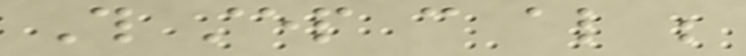This step can also be
